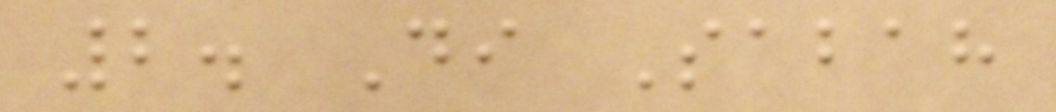2. Di Sabah
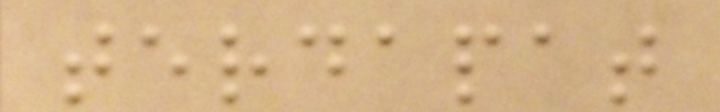terdapat
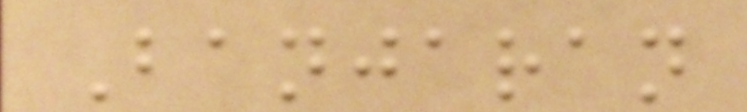Banjaran
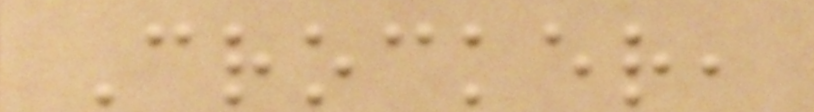Crocker,
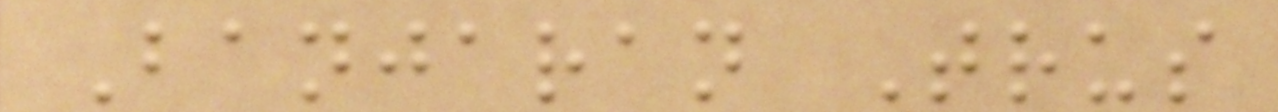Banjaran Trus
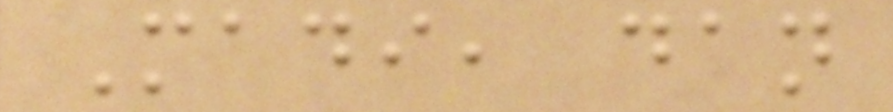Madi, dan
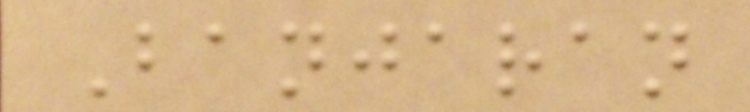Banjaran
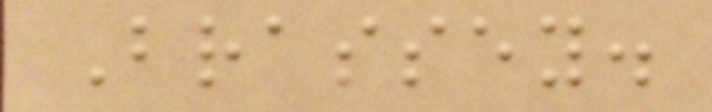Brassey.
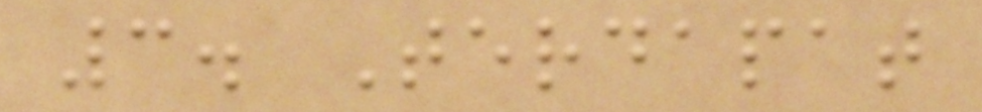3. Terdapat
